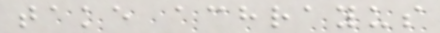take achrayus
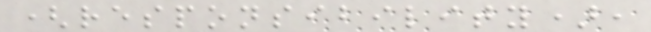(responsibility),
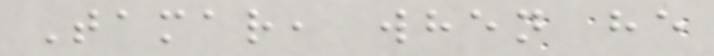Tamar, when he
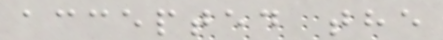accepted the
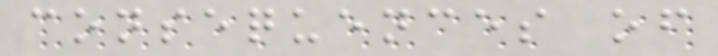consequences of
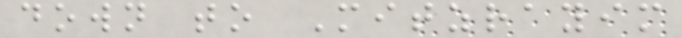down to Mitzrayim
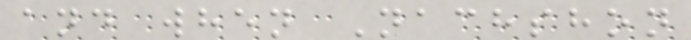and when Nachshon
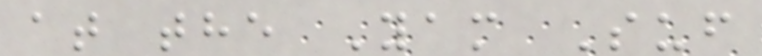at the Yam Suf
